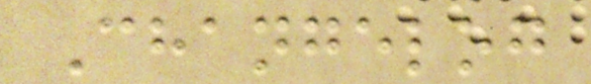Changelog
